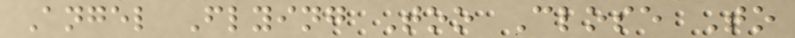Angel Flying Too Close To
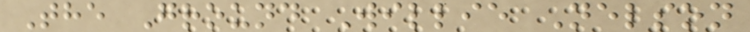The Ground Willie Nelson
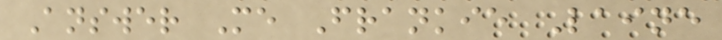Answer Me Frankie Laine
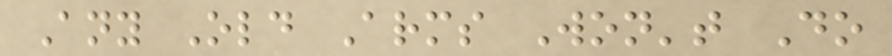Any Old Arms Won't Do
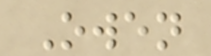Owen
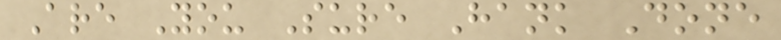Are You Sure Hank Done
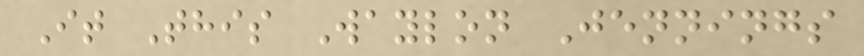It This Waylon Jennings
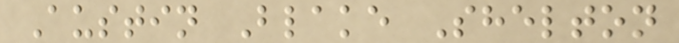Austin Blake Shelton
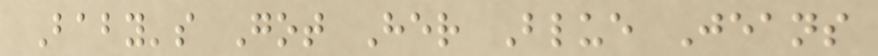Baby's Got Her Blue Jeans
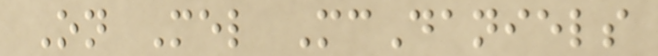On Mel McDaniels
